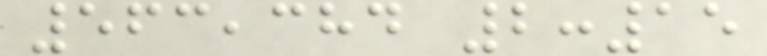563,384 2:15
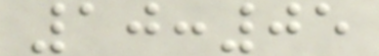10:05
